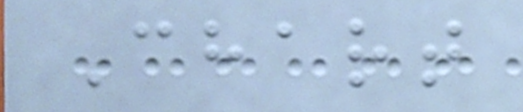Chart
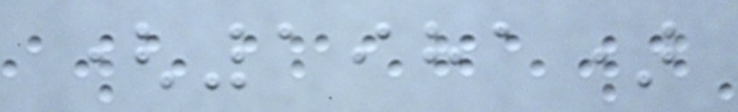(1981)
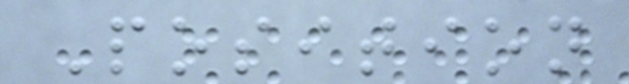Position
